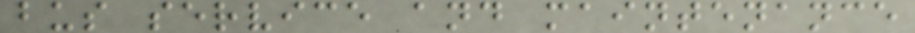bus service and maintenance
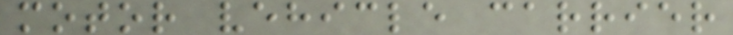motor vehicle carrier
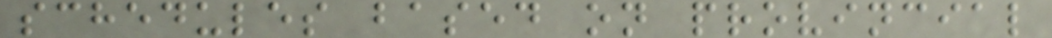schedules based on provincial
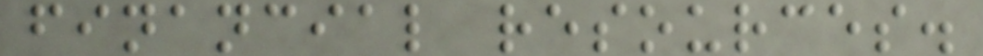financial resources.
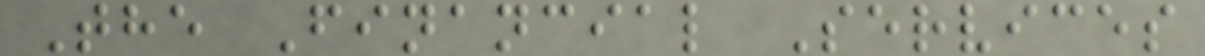The Financial Services
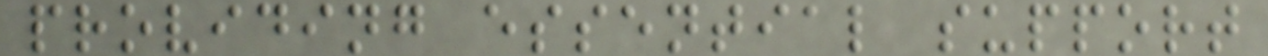providing essential support
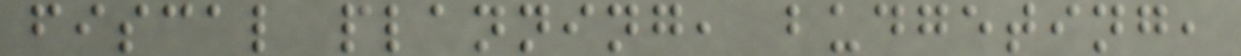fiscal planning, budgeting,
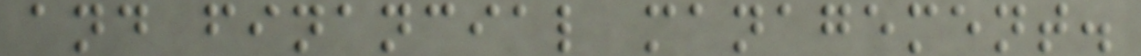and financial management.
